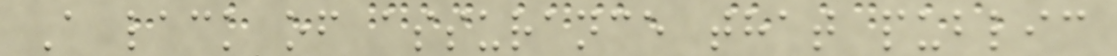A lack of assurance that public
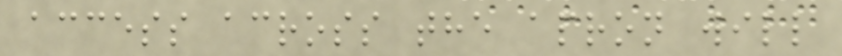access across the apron will
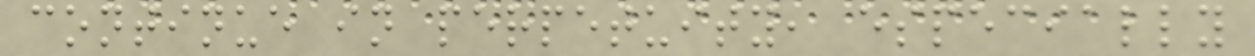continue in perpetuity, especially
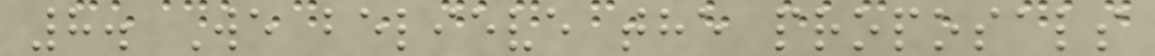8. We believe the proposals
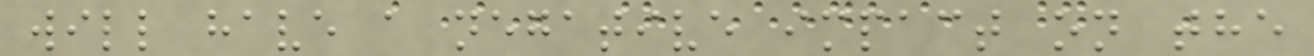will have a negative impact on the
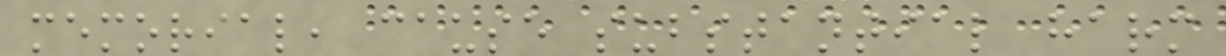memorial, cause substantial harm
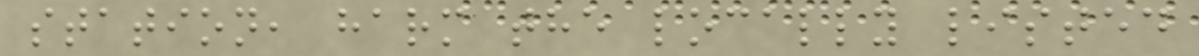station, harm the locally listed
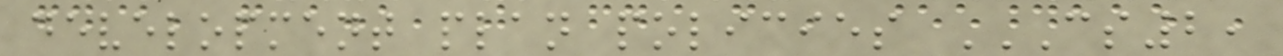development plan policies CS2,
